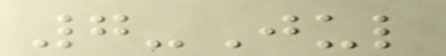7-Jul
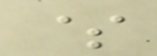$
